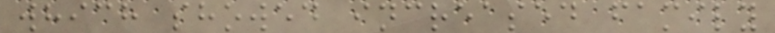which showed increased family
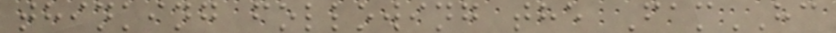thinking following the FamHC
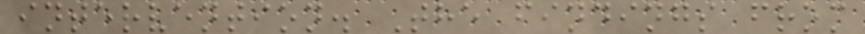intervention. The findings from
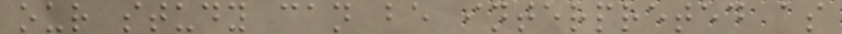our study can be interpreted as
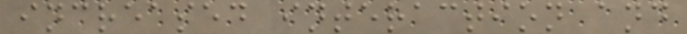increased interaction and
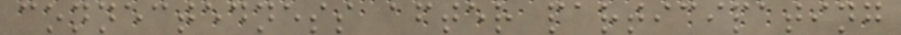connectedness after participating
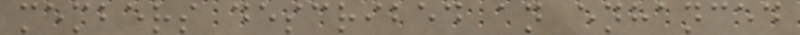members described an enhanced
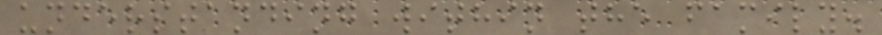understanding within the family.
